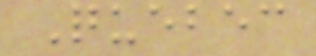Quebec
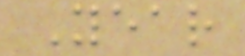Year
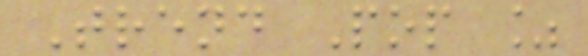Trend Pop %
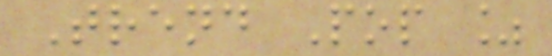Trend Pop %
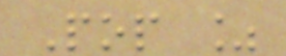Pop %
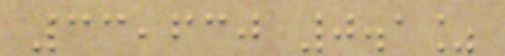33,630 0.1%
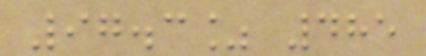97.3% 485
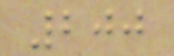200
